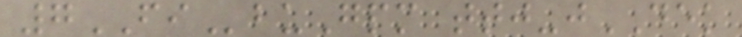7FIbuGpm ttj-jDEK
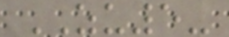ZU5-
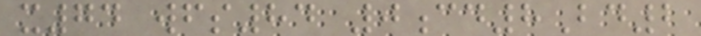x74 wfs84 0cd8Bd2
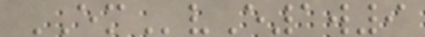EMvE1w9
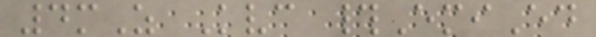4mZ Kvc #EmiEd
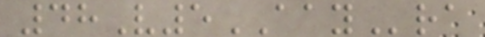48V5AAYra
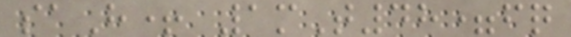saH+ 1mT48=fq
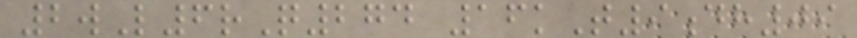2wL6rQ274 16kT9dh09
